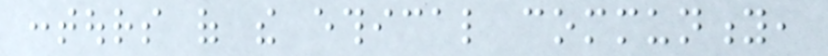contours of the ethical community,
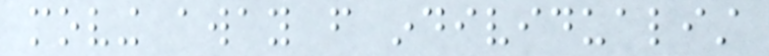moving away from individualist
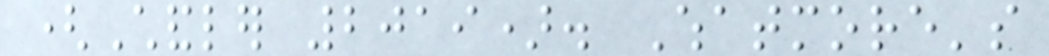(Chandler 2019). Whatmore's
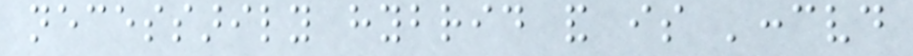necessarily hybrid and is 'conceived
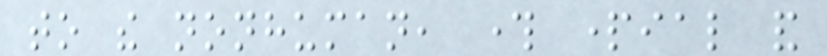to the nonhuman, through partial and
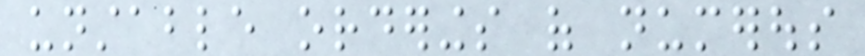unstable orderings of numerous
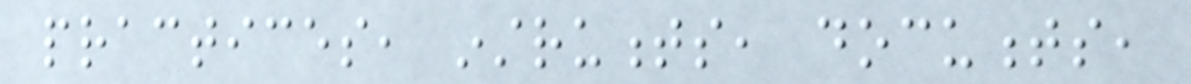practices, instruments, documents,
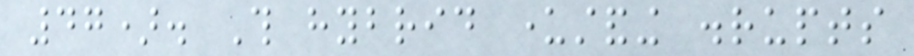47). This hybrid understanding disrupts
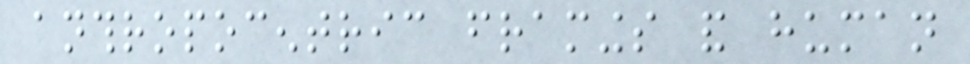anthropocentric framings and human
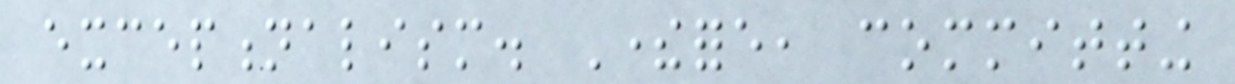exceptionalism. Therefore, committing
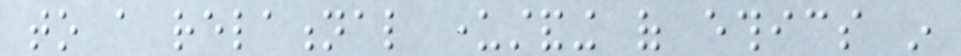to a relational understanding of ethics in
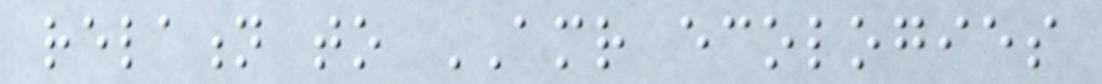relation to AMR ecologies
